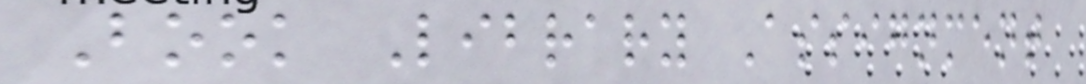Book Library Assignment
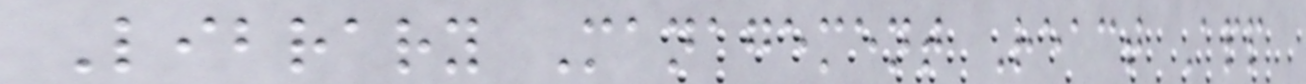Library Management React App
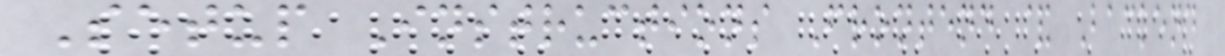Setup Instructions Frontend & Backend
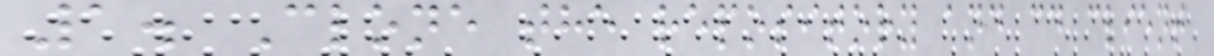1. Clone the repository and cd client
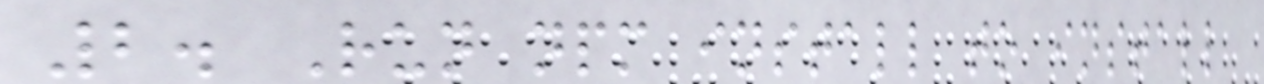2. Run npm install to install
